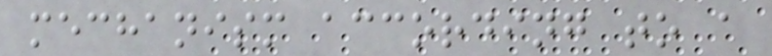mechanism according to a
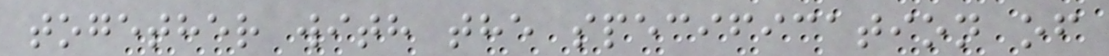together with the specification of
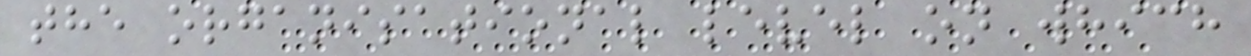the organisational level on which
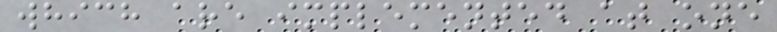which are implemented at one
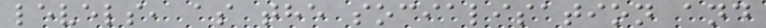levels, as the socialisation and
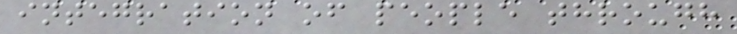integration of people through
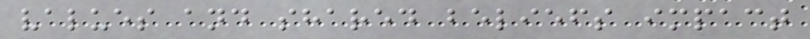values and shared beliefs impact
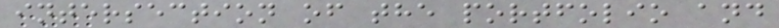intersection of the portfolio and
